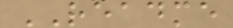README
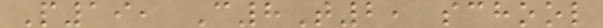P19, C8T2, school
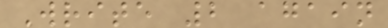Write 2 again
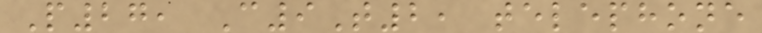P27, C9T2, telephone
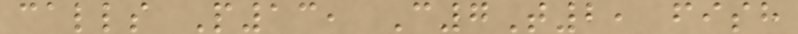calls P13, C7T2, fish
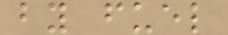by fuel
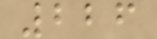226
